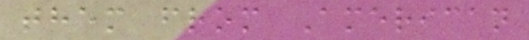them from American
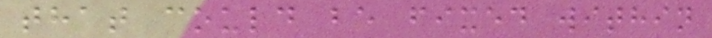that could be fixed within
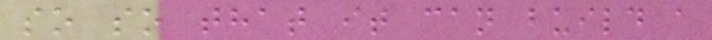so so that it can build a
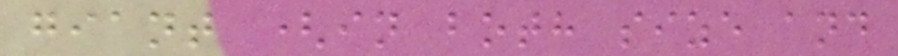giant (in both size and
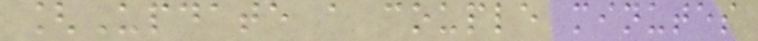[Update a couple minutes
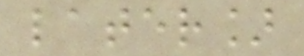later]
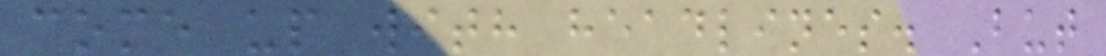come up with headlines. But
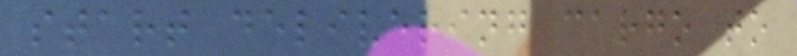start delivering cargo to
